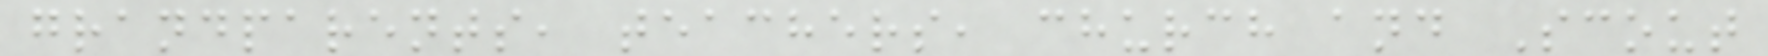grandparents, teachers, church and Scout
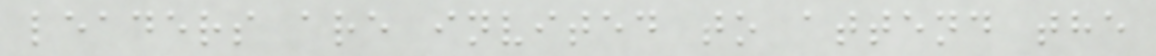leaders are invited to attend the
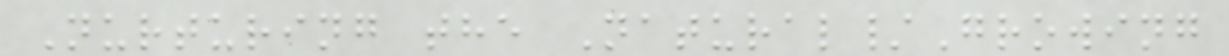Nurturing the Natural/Growing
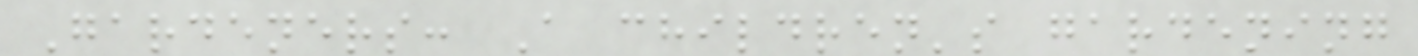Gardeners: A children's gardening
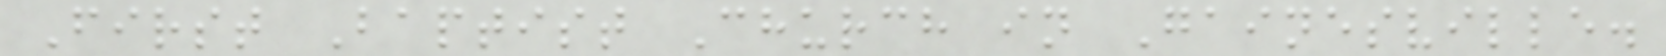First Baptist Church in Gainesville.
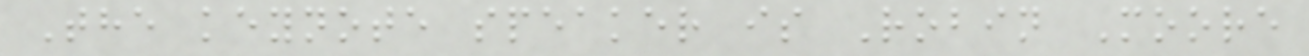The keynote speaker is Robin Moore
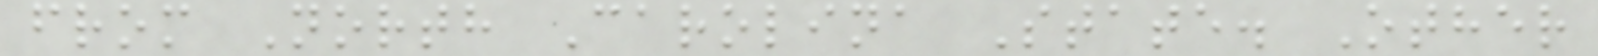from North Carolina State. Other
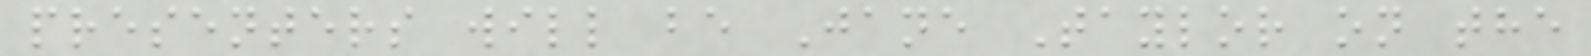presenters will be Jane Taylor on the
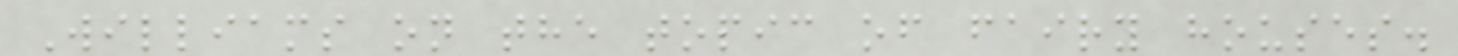Williams on the topic of fairy houses.
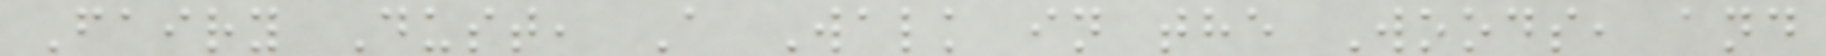Fairy Dust, A Walk in the Woods, and
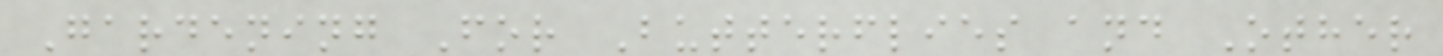Gardening For Butterflies and Other
